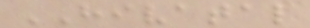HIVATAL
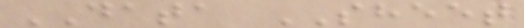DATA SHEET
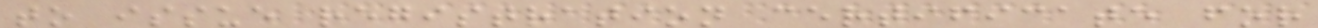to issue registration certificate for
